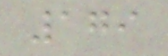179
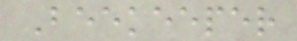Beekeeper
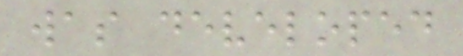was developed
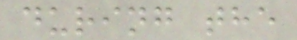during the
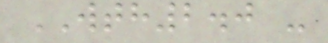WTH2.0 -
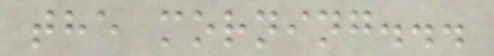the morning...
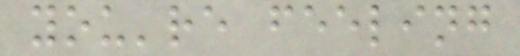you're feeling
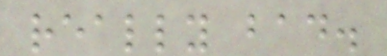really bad.
